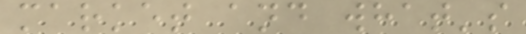market and what's
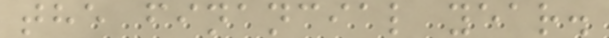the financial year.
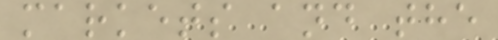markets and the
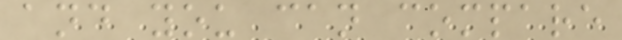and you can compare
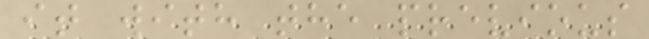it with the previous
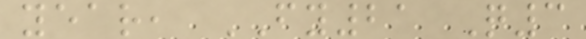year, FY21 Q3
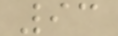93
